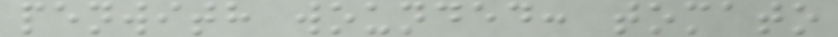penwith wounded: tomato
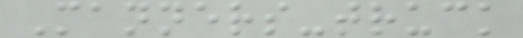Manners-truck
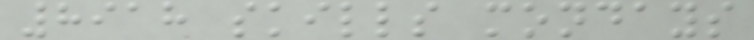8918 skills mondays
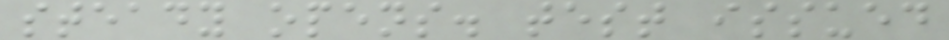steady opens. test issued
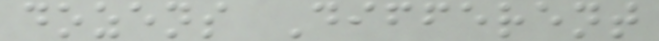dozens Different
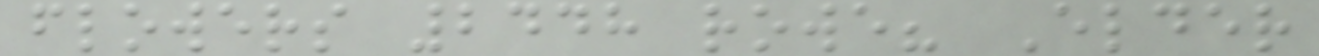flowers 2448 rowe? Elder
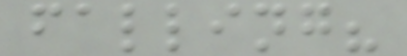falling?
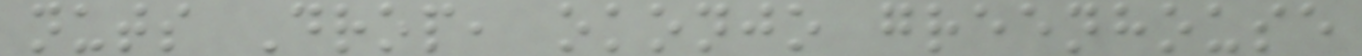nuts Drop, okonjo greenhouse
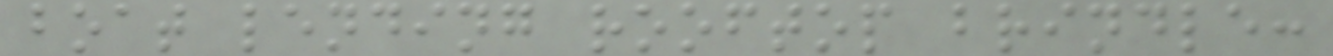boat lending rooftop brindle:
